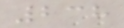238
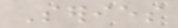Series
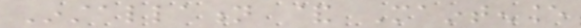Installation & Maintenance
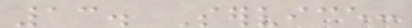13. Service:
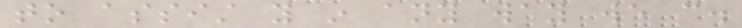to assist you in any way we can.
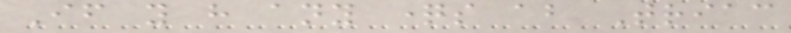If you have any questions about Triac
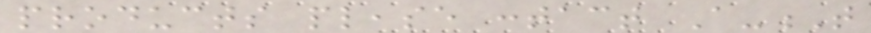products please contact A-T
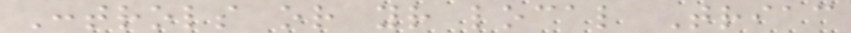Controls or your local Triac
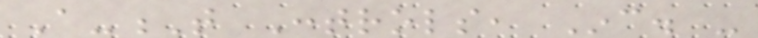A-T Controls, Inc. -
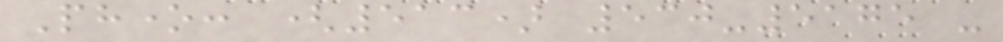Phone: (513) 530-5175 -
